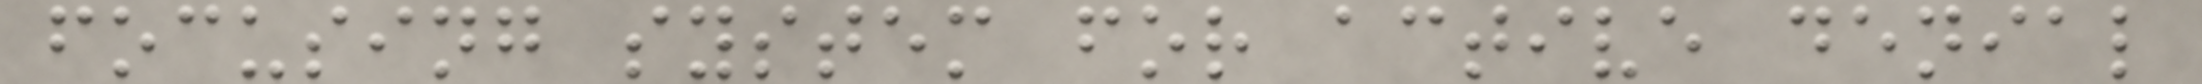focusing system for active denial
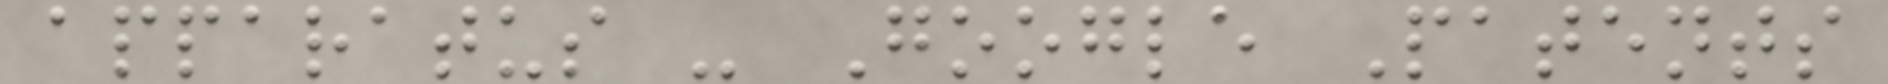apparatus - Google Patents
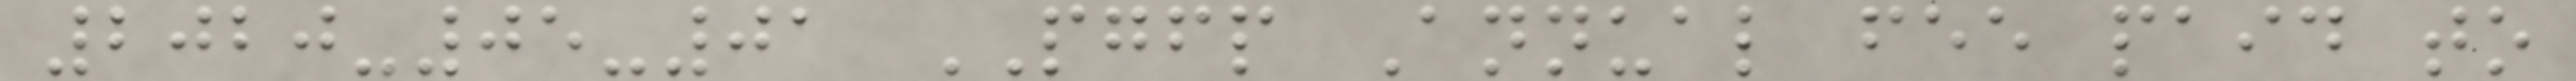2020-05-01 PGFP Annual fee paid to
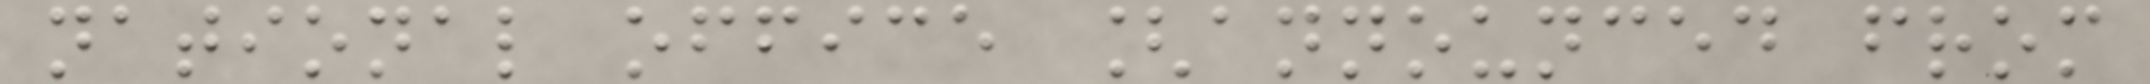national office [announced from
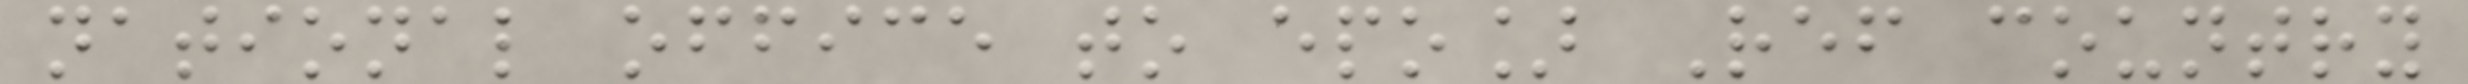national office to epo] Ref country
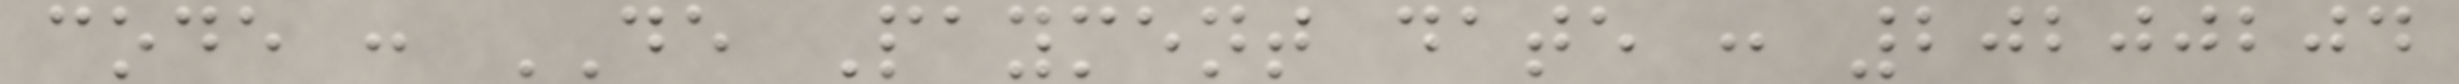code : DE Payment date : 20200204
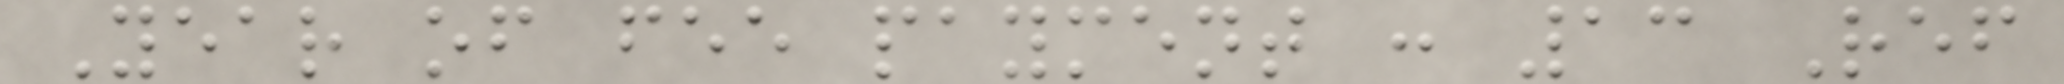Year of fee payment : 13 Ref
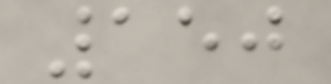150
